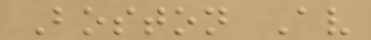Boston Av
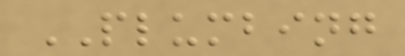PLUMBING
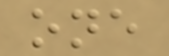one
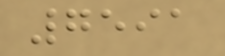7591
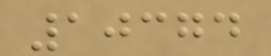10374
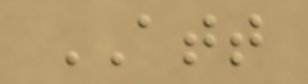ATT
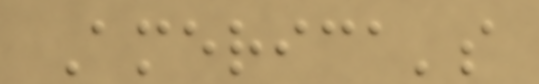America's
